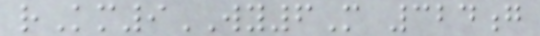rKm9WY6M 324g
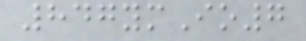847ymIo7
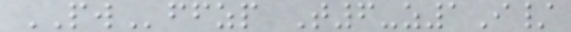PWffzp T6-z1I/
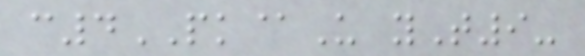c4PK@U yT9-
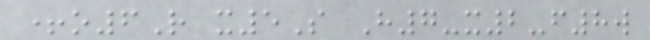+o6R x5S H7-x2-f8w
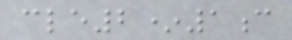cle2*1c
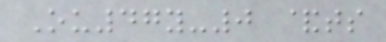Ou47y-0 &ts
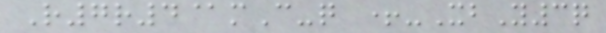R7r4@mC-q +-XbY3q
